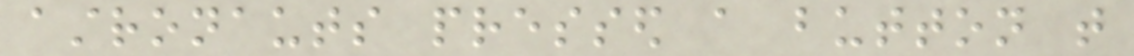astronauts pressed a button that
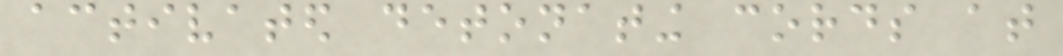activated detonating cords at
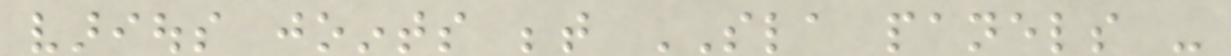various joints between SLA panels -
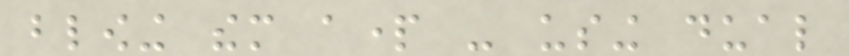blowing them apart - using dual
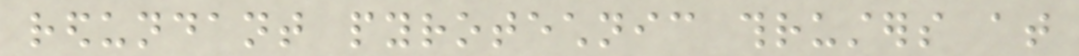redundant pyrotechnic thrusters at
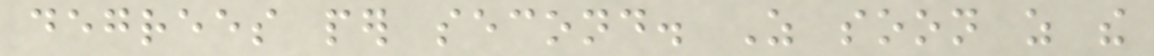degrees per second. As soon as the
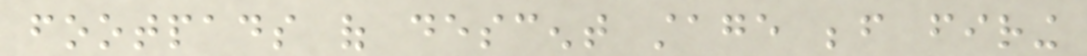footpads of descent stage before firing
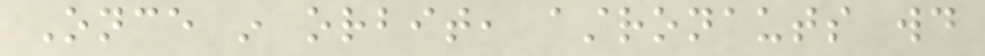Once in orbit, astronauts would
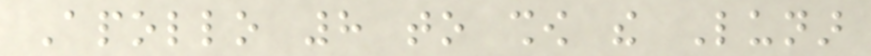Apollo 8 to show the Lunar
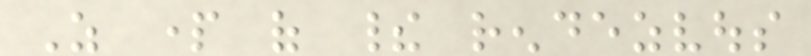As part of their rendezvous
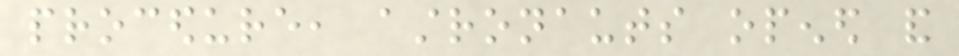procedure, astronauts opened and
